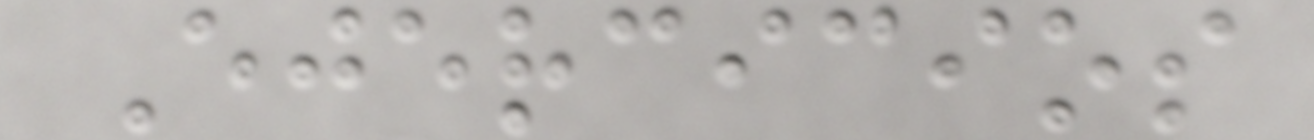Ejercicios
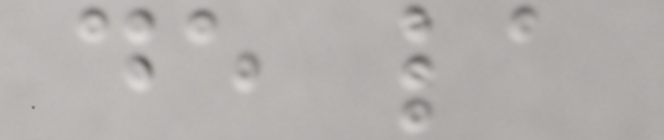de la
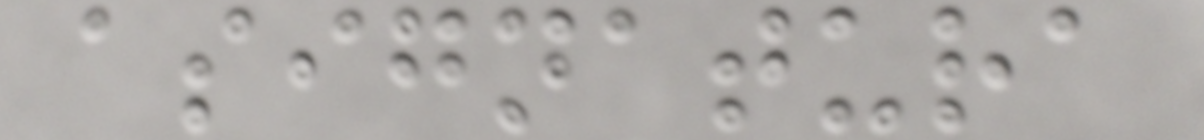asignatura
